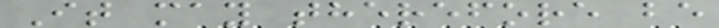It may therefore be
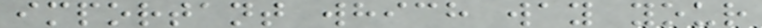important which way your
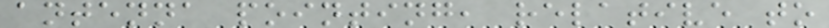antenna pointing, relative to
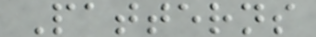Patterns
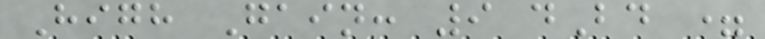High Gain: 9 dBd =
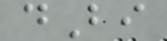dBi
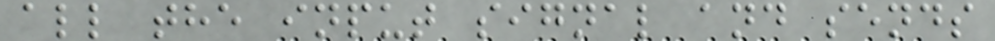all the input signal and sends
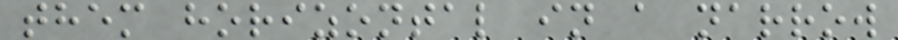them horizontal in a narrow
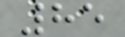85
